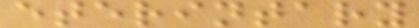eterintary
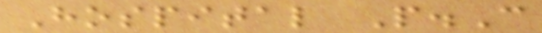Hospital P.C
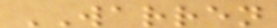WARREN
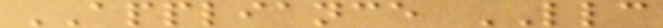APPLIANCE LLC
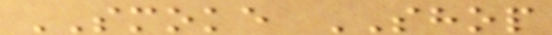SMOKE SHOP
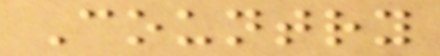Country
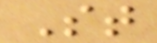St
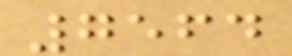7564
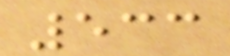533
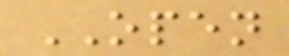OPEN
